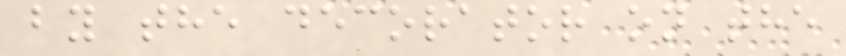by the decorator on the
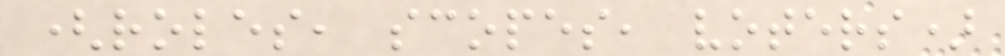(roles, scopes, voters)
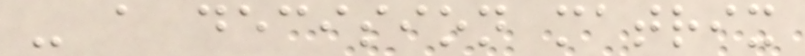- a decision matrix
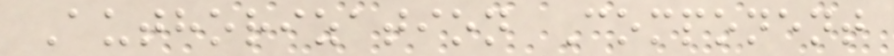Authorization Component
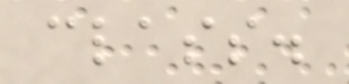class.
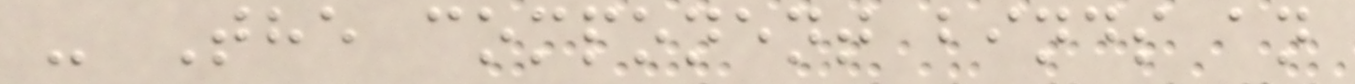- The component binds an
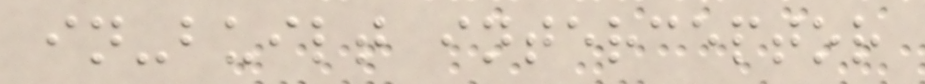in-built interceptor
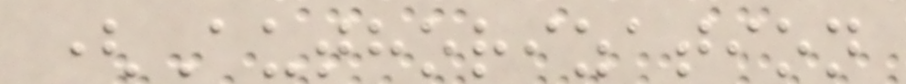(Authorization
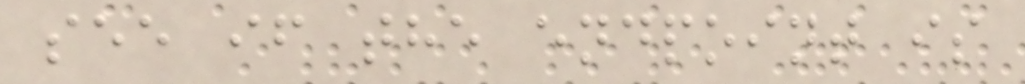see if the endpoint is
